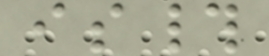is#
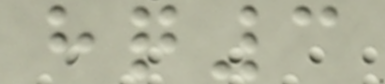hq3
